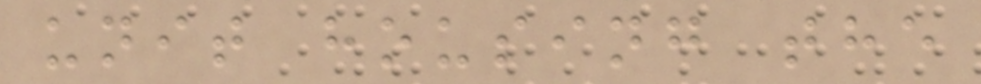unit housing the
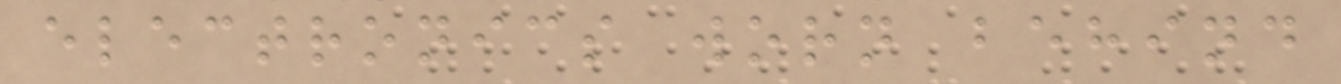electronics worn behind
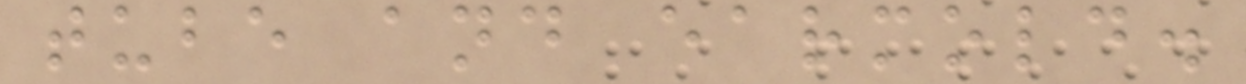tube and earmold.
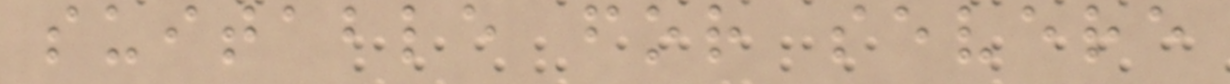suitable for severe
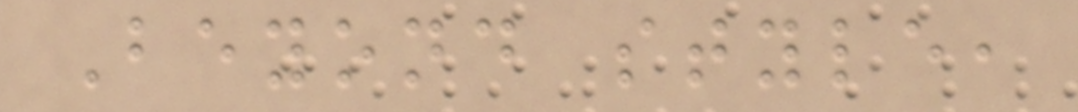Beyond style,
